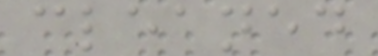cleaned
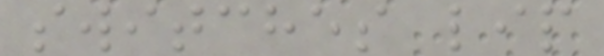switches lip
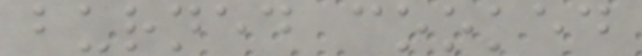burned cooked
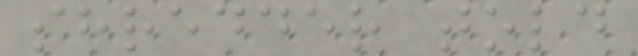shredder told
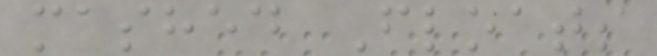mashed Floats
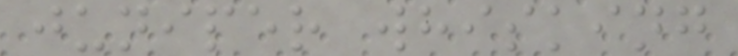juniper whisking
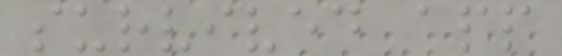survived app
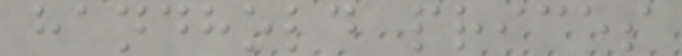handhold prices
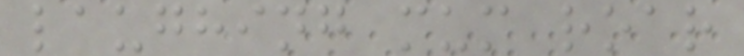laughing mum roar
